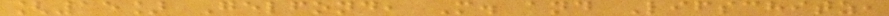[15] Gelfond, M. and Lifschitz,
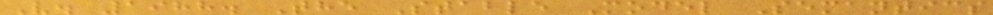V. 1988. The Stable Model Semantics
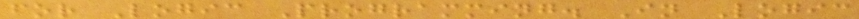for Logic Programming. In Logic
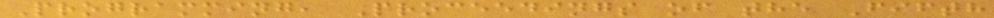Programming, Proceedings of the Fifth
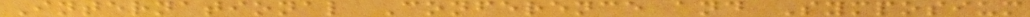International Conference and Symposium
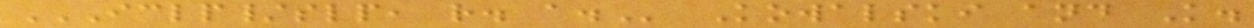ICLP/SLP, R. A. Kowalski and K.
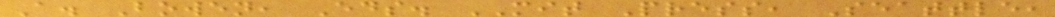A. Bowen, Eds. MIT Press, Seattle,
